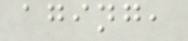aging,
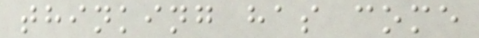thinking has come
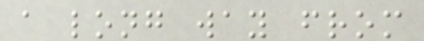a long way from
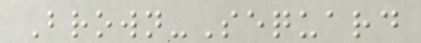Brown-Sequard
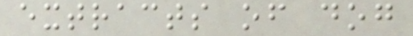extracts of dog
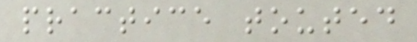practice touted
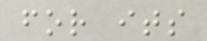for its
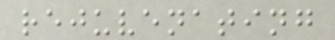rejuvenating
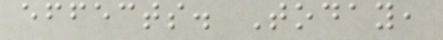effects. Today,
